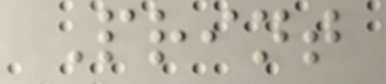Print
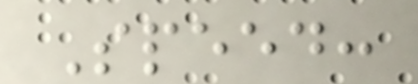Speed:
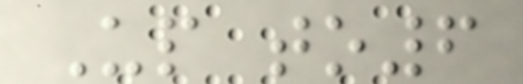Up to6
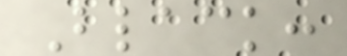Black:
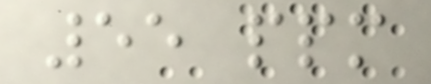55 ppm
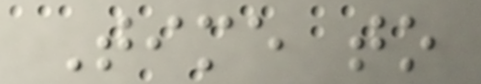Time to
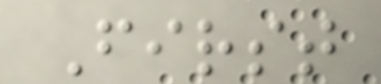First
